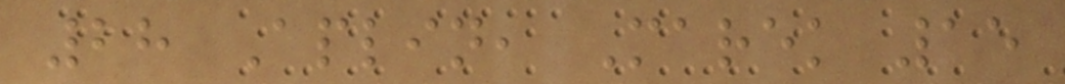28 Aplin, Marek 15
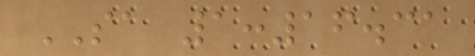SA 1:16.31
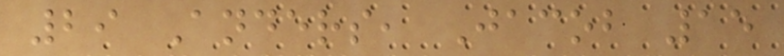29 Anders, Jacob 15
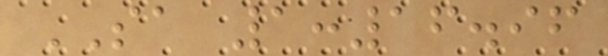SA 1:16.96
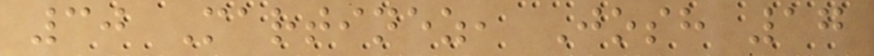30 Martinez, Josh 17
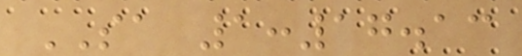SA 1:17.13
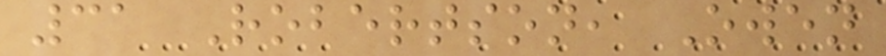31 Robertson, Owen
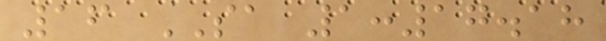16 SA 1:17.18
